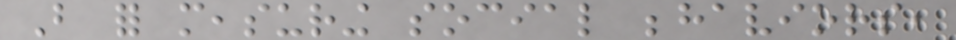But for measuring social behaviors,
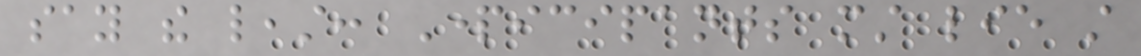say the least: Participants must lie still
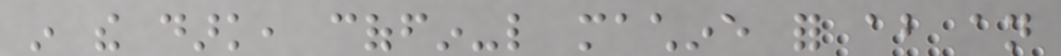in the dark, coffin-like machine for about an
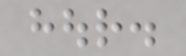hour.
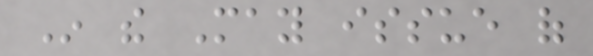In the May issue of
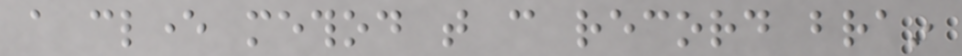a clever method that can record brain
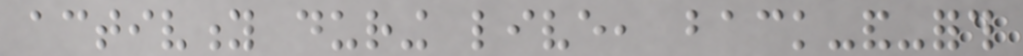activity during live, back-and-forth
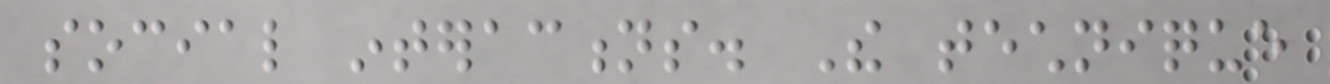social interactions. The technique
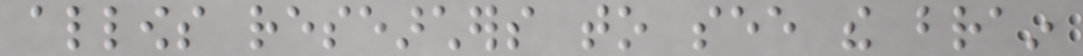allows researchers to see the brain
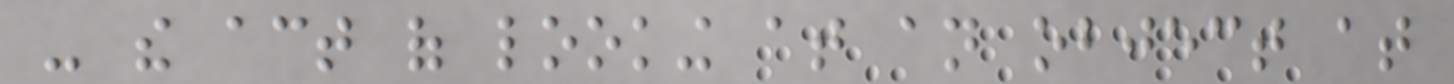- the act of looking at an object at
